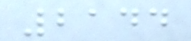2144
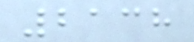2138
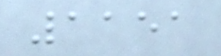1151
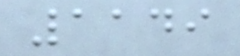1149
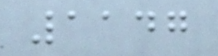1147
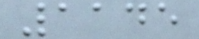1145
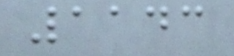1143
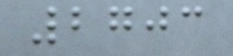2703
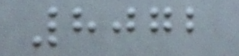8072
